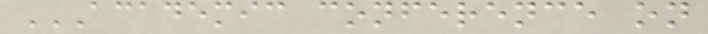ACADEMIC CONFERENCE ON
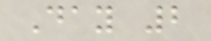Day 2
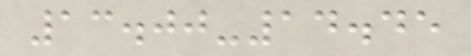13.00-14.45
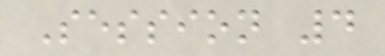Session 4
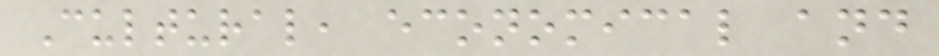Cultural, economical and
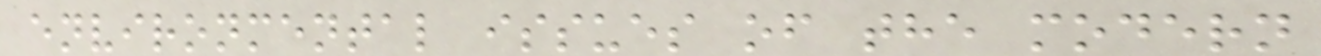environmental issues of the modern
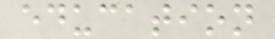education
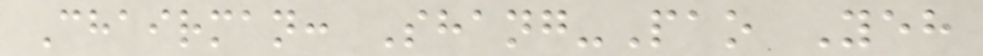Chairman: Shang-Pao Yeh
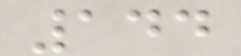144
